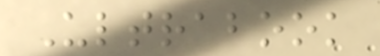Ultrabook
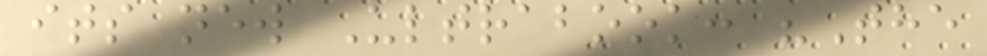its new Ultrabook: "The
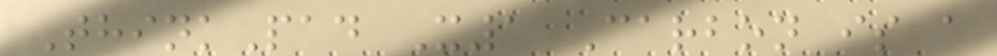ThinkPad X1 Carbon is a
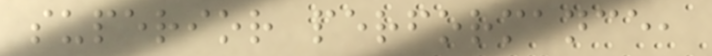superior performance,
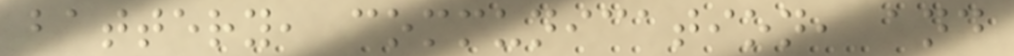battery, communication, and
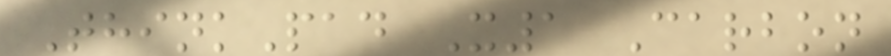ThinkPad X1 Carbon
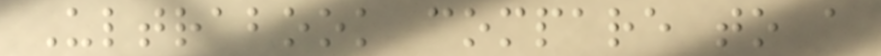Ultrabook compare to a
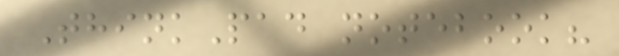ThinkPad notebook?
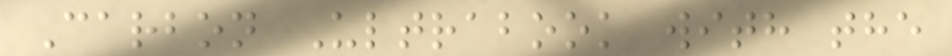Carbon Ultrabook with the
